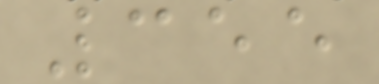355
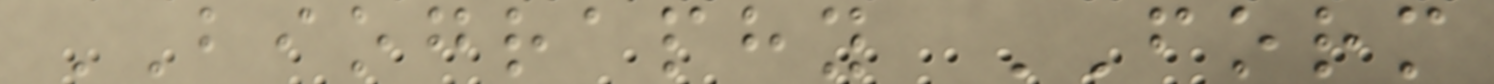BIOGRAPHY FORM
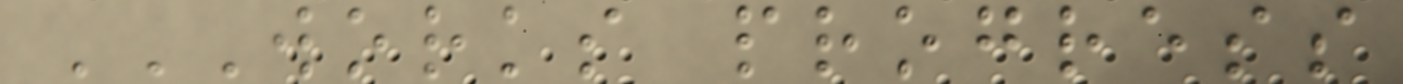WORKS PROGRESS
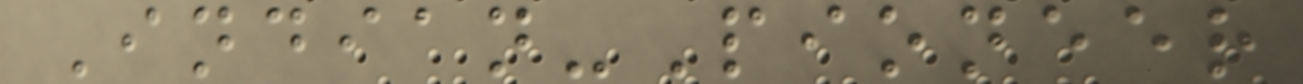Indian-Pioneer
